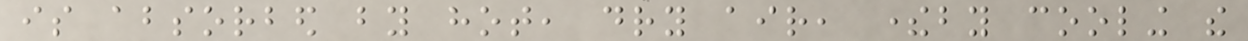is absorbed by hot, dry air, thereby cooling the
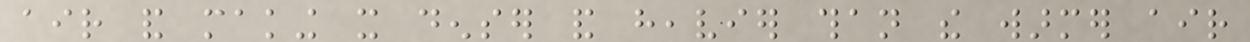air and making it denser and heavier than the warmer air
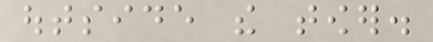outside the tower.
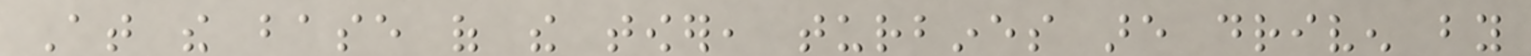At the base of the tower, turbines are driven by
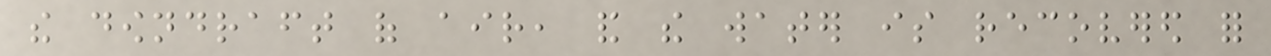the downdraft of air, and the water is recovered for
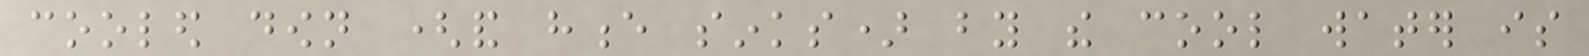cooled down (and hence sinks) by the cool water is
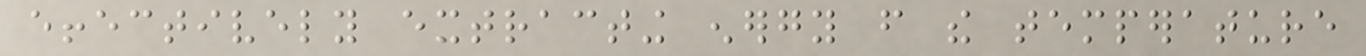effectively extracting energy from the temperature
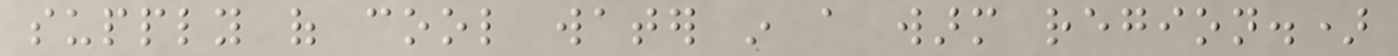supply of cool water in a warm region.)
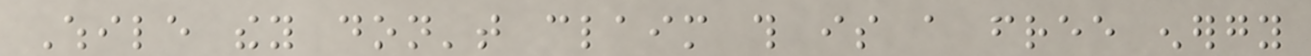While they don't claim this is a free energy
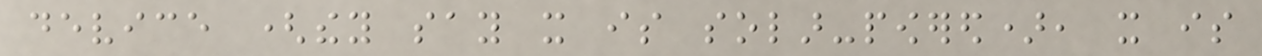device (they say it is solar-powered), it is
